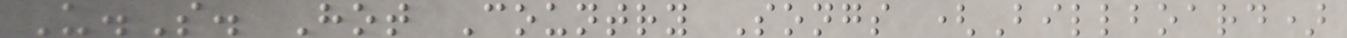U.S. Hot Country Songs (Billboard)
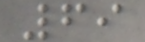69
